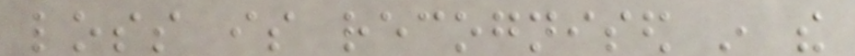loss is recognised in the
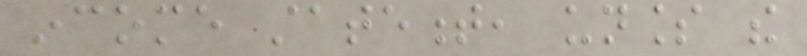income statement, unless the
